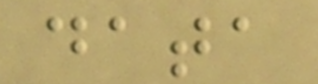data
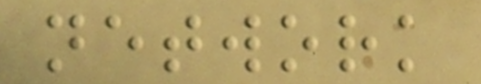network
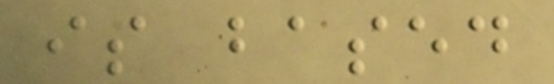is based
